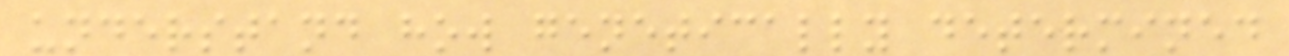understand how genetically determined
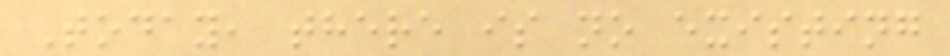Today, there is no existing
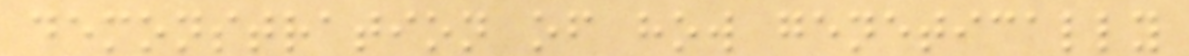demonstration of how genetically
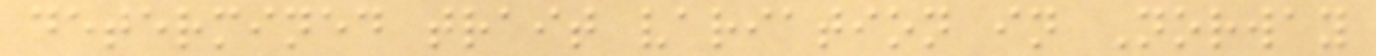determined trait variation in Norway
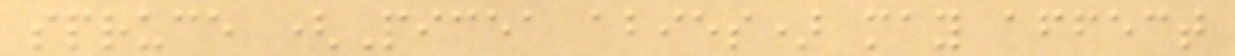spruce (Picea abies) may affect
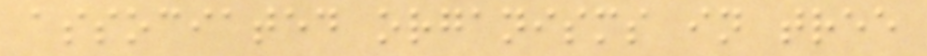associated organisms in tree
